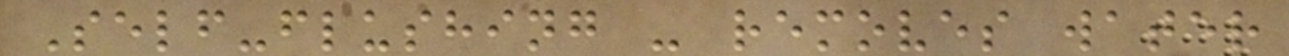Self-flushing - removes water
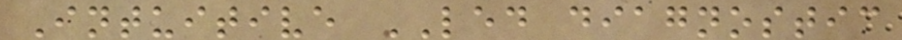Intuitive LED diagnostic
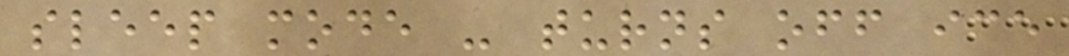sleep mode - turns off ice
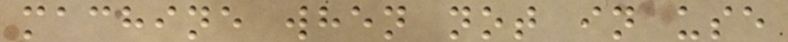machine when not in use
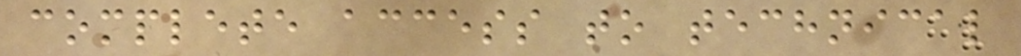complete access to technical
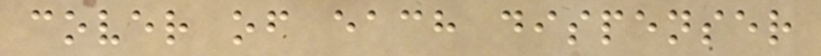cover of each dispenser
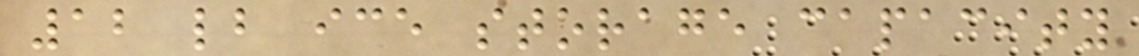12 lb ice storage capacity
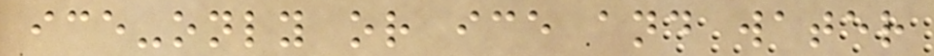ice-only or ice and water
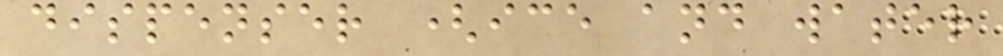dispenser (ice and water
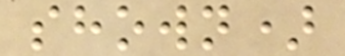shown)
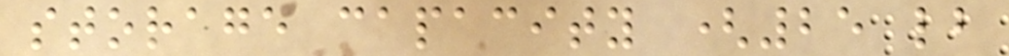storage capacity (25 lb
